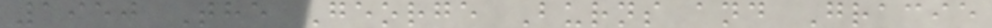1950 The George Burns and Gracie
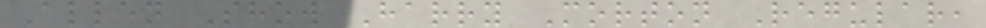Allen Show Harry Morton Regular,
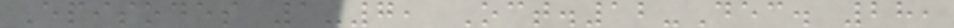Episodes 1-7, Oct.12-Dec. 28,
